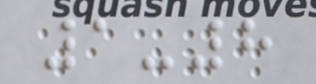1-8
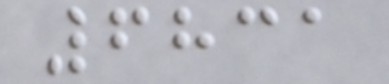6831
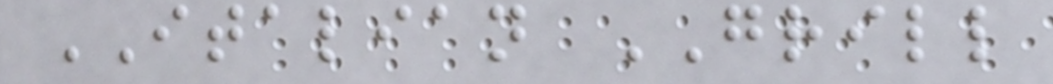ITALIAN GRILL
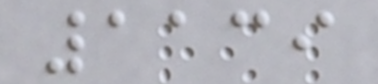1139
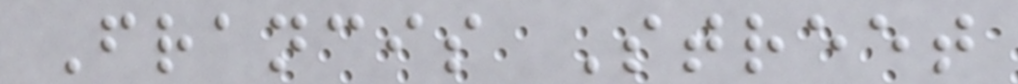Francis Street
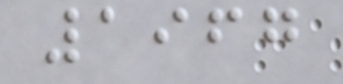1967
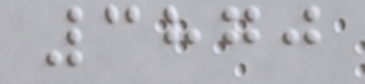3870
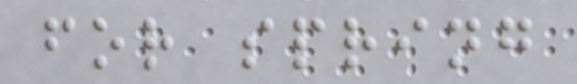for spring
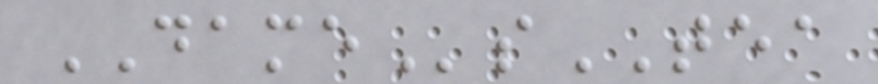DAMEsTEA
